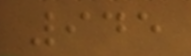945
